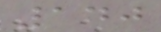140
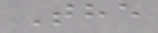The
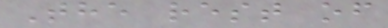The rest of
